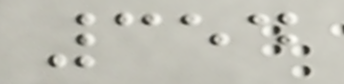354
